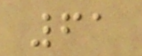61
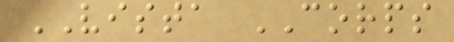VISTA CORPS
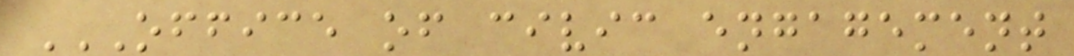OFFICE OF CIVIC ENGAGEMENT
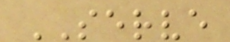SERVE
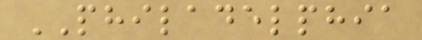PHILADELPHIA
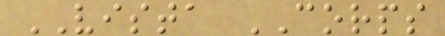VISTA CORPS
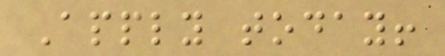Apply today!
